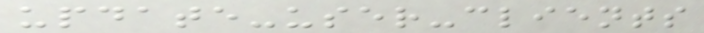update-user-clients
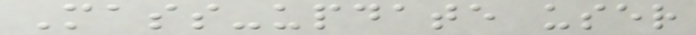Mass-update user
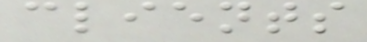clients
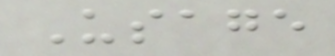Usage
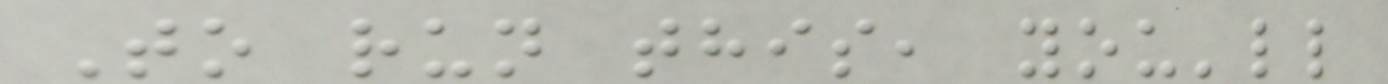To run this, you'll
